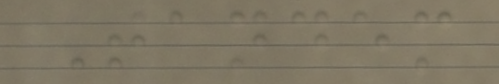Tandem
